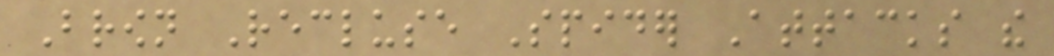Brown Recluse Spider Attacks the
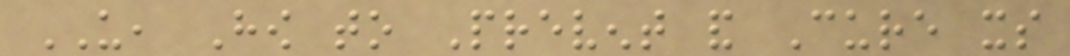US, How to Prevent and Cure its
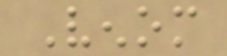Venom
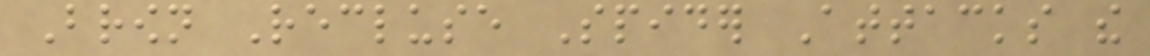Brown Recluse Spider Attacks the
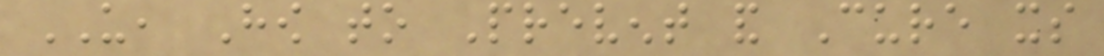US, How to Prevent and Cure its
